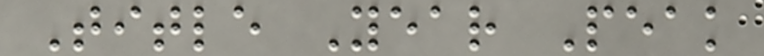Title Year Peak
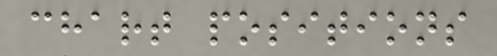chart positions
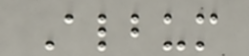Album
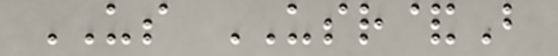US USR&B
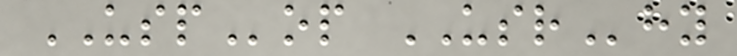USPop USRhy
